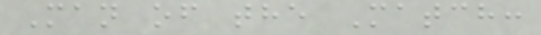Man of the Match:
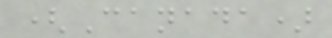(Canada)
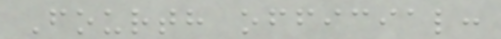Fourth official:
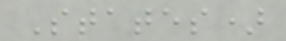States)
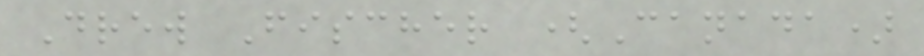Drew Fischer (Canada)
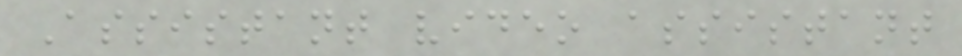Assistant video assistant
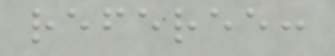referee:
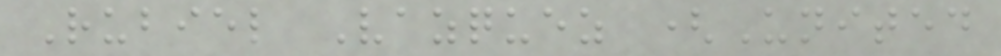Rubiel Vazquez (United
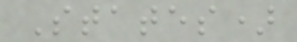States)
